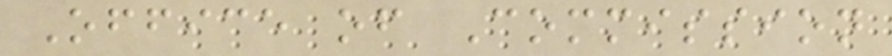Office of Commission
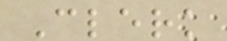Clerk
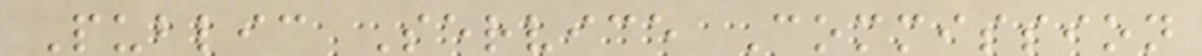Public Service Commission
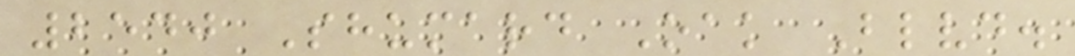2540 Shumard Oak Blvd.
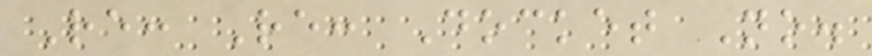Re: Re: Docket No.
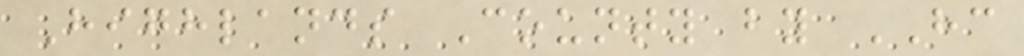Highlands County by HC
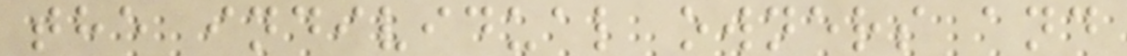the individual owners and
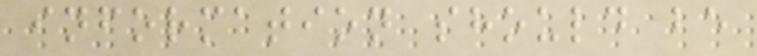information should be
